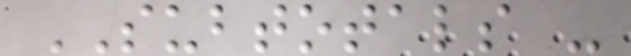SUBTOTALS -
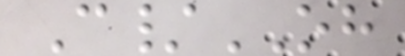C/OH
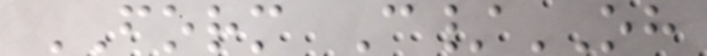FORM C/OH
